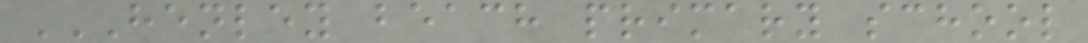HENLEY BEACH PRIMARY SCHOOL
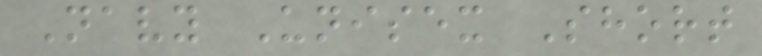Navy Unisex Short
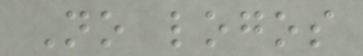No logos
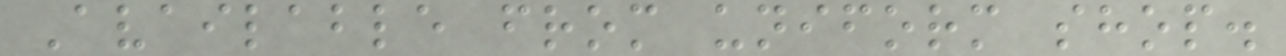Available from uniform shop.
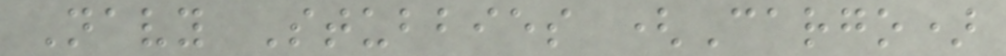Navy Stubbies (Cargo)
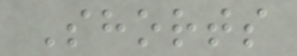Shorts
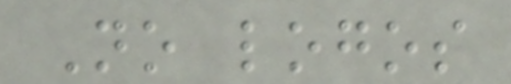No logos
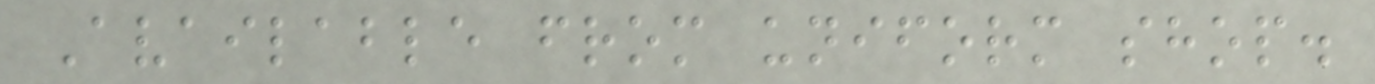Available from uniform shop.
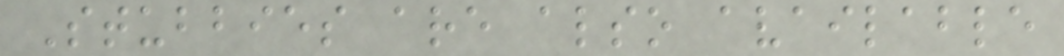Stubbies are also available
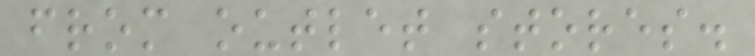from outlet stores.
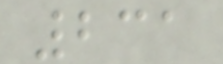231
